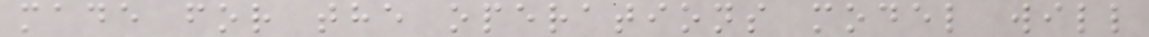made for the operations model will
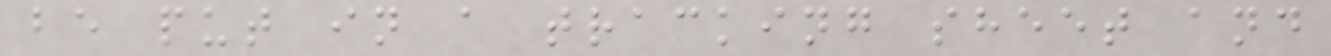be put in a tracking sheet and
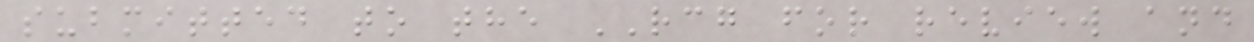submitted to the RCG for review and
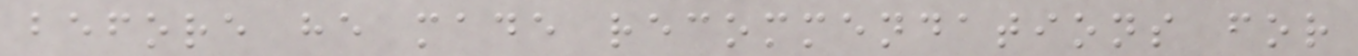before he made recommendations for
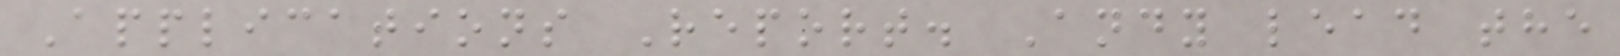Applications Report. Andy lead the
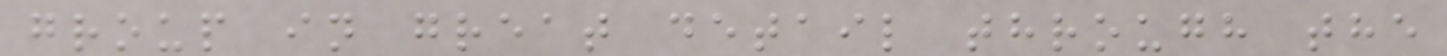group in great detail through the
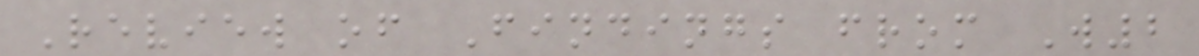Review of Findings from W2
